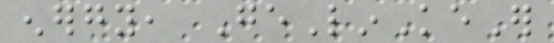energy, GeLinKeEr
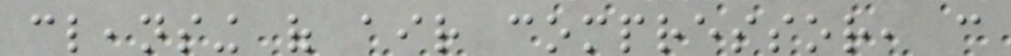cleansing of air compressor, can
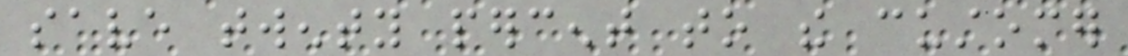save twenty percent to the customer
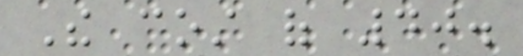The cost of 40.
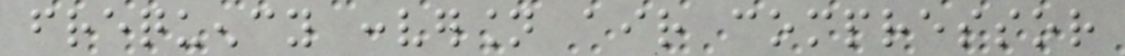frequency conversion air compressor
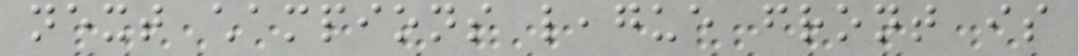next champions league front is
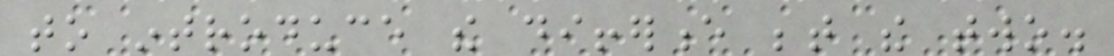to introduce the difference between the two.
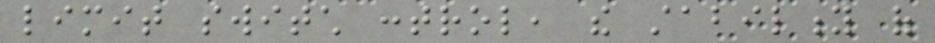limit switch control, the stability of
